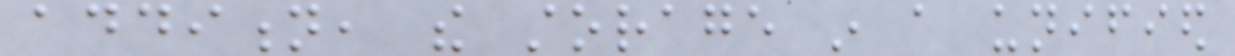addition, the storage in a unified
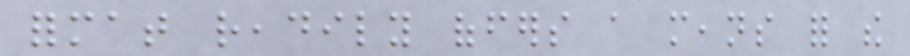format readily offers a means for the
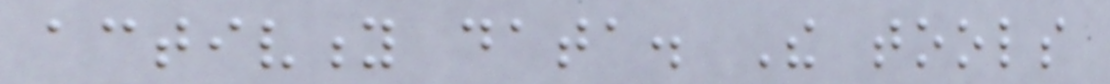activity data. The tools
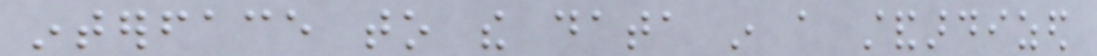interface to the data in a standardized
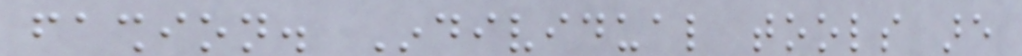fashion. Individual tools are
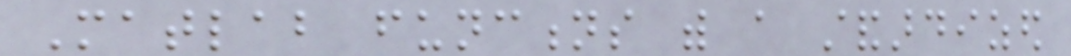Matlab functions with a standardized
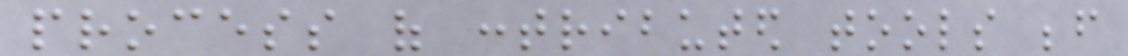process of contributed tools before
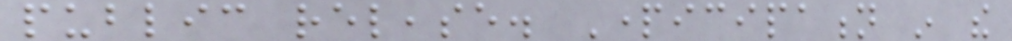public release. Participation in the
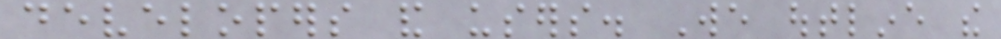developers and users. We outline the
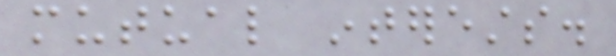mutual interests.
